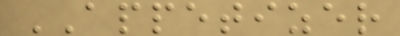APPETIZER
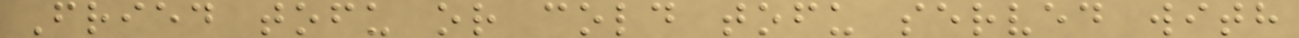Fried tofu or cold tofu served with
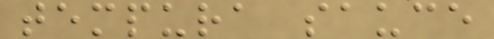tempura sauce
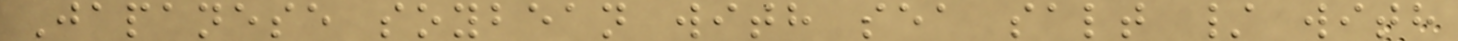Japanese soybean with sea salt / with
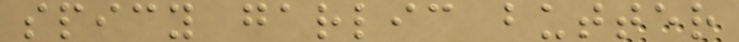spicy garlic butter
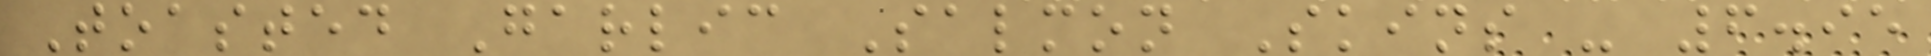Toasted Garlic Salmon Skins - 6.95
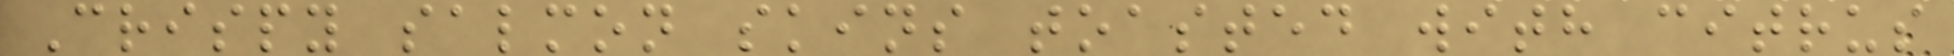Crispy salmon skins toasted with citrus
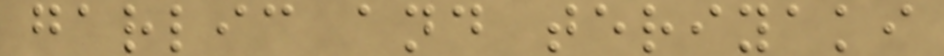garlic and teriyaki
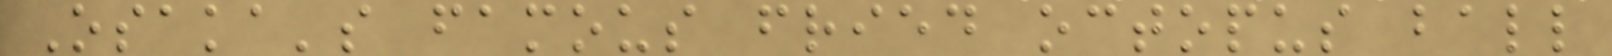Osaka's famous fried octopus ball
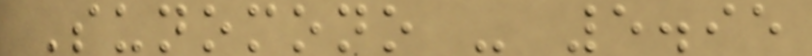Sunomono - 5.95
